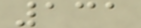131
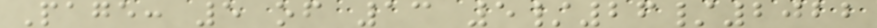Page: 5 of 13 5/26/2022
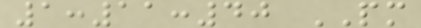1:11:40 PM
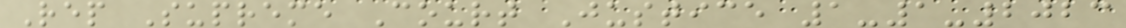Rep Supreme Court Justice 1-1-2023
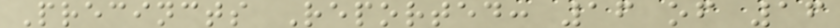Precincts Reported: 16 of 16
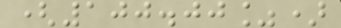(100.00%)
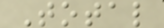Total
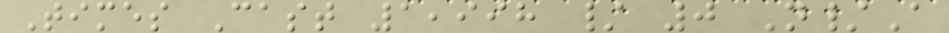Times Cast 1,998 / 0 N/A
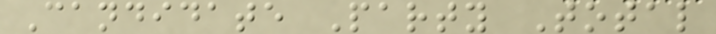Candidate Party Total
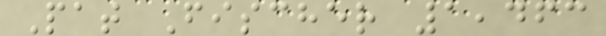Pat Fischer 1,463
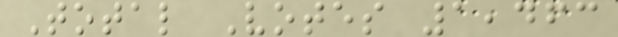Total Votes 1,463
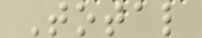Total
